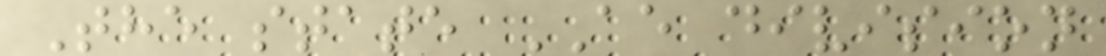The state AE division
